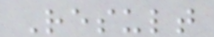Result
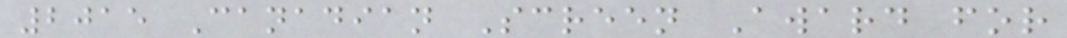2015 Canadian Screen Award for
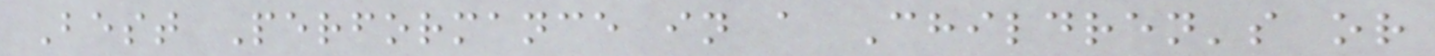Best Performance in a Children's or
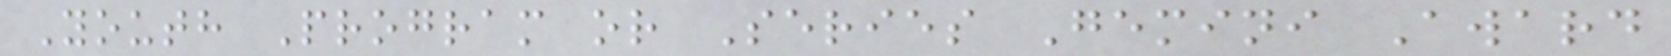Youth Program or Series Gemini Award
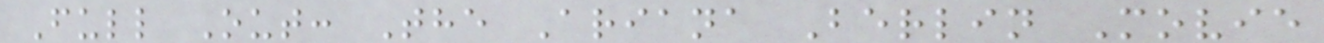Full Out: The Ariana Berlin Movie
